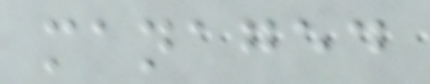managed
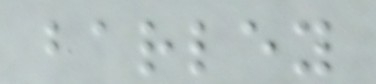barley
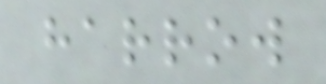harrow
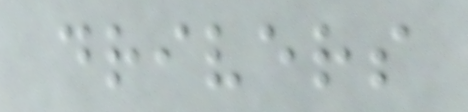drivers
